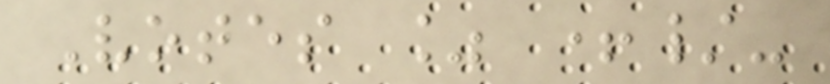Votes % +/-
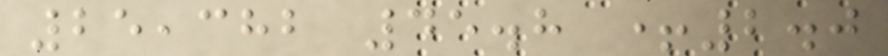25,382 45.8 +2.0
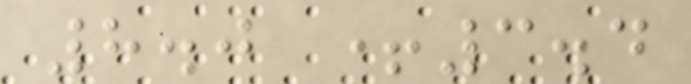8.0 +3.4
